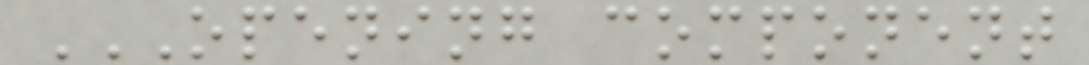OPENING COMPONENT
